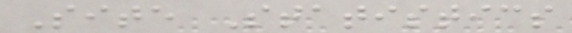Site Statistics
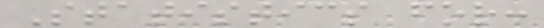Statistics for:
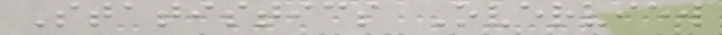Statistics Overview
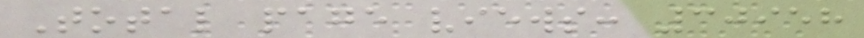Total page views: 30958
